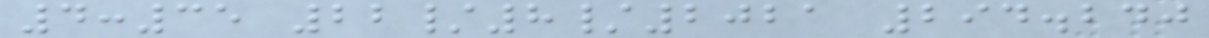4:35 22/8/2021 294.240
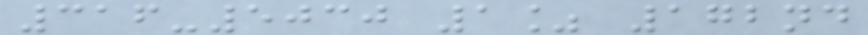316-5030 1% 172nd
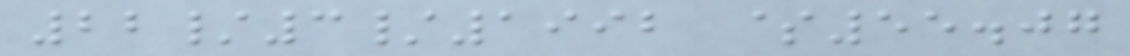22/3/1992 $55.07
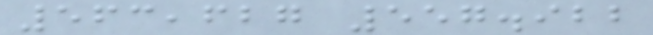563,627 557.922
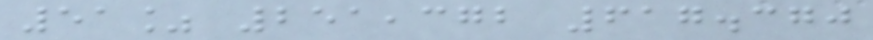51% 251,372 617.370
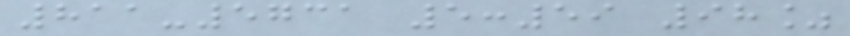811-5731 5:59 98%
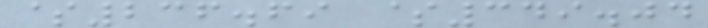$236.69 $349.04
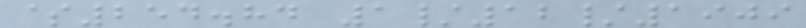$254.84 1/12/1909
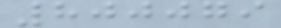800079
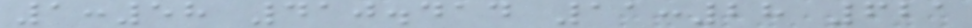1:58 410.414 11:28 621
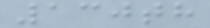130th
